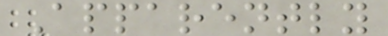Apparently
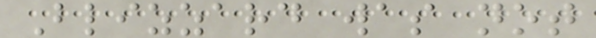Blizzard was not
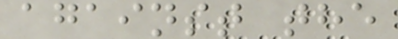against the
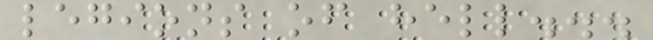legions of hell...
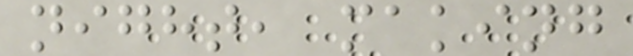night, making
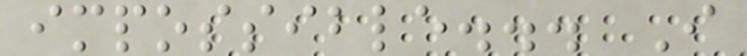impossible... I
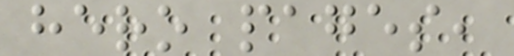hero pages,
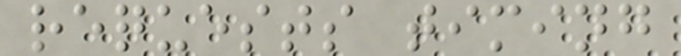requests timing
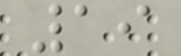19
